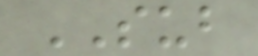SUB
